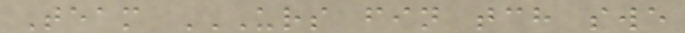Team URS FIN TCH SWE
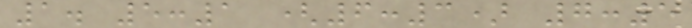1. 5:1 (6:3) 7:5
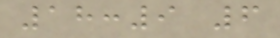18:9 6
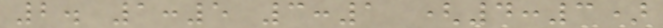2. 1:5 3:1 (4:3)
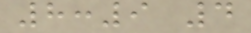8:9 4
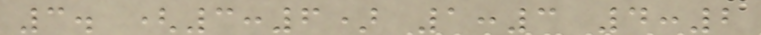3. (3:6) 1:3 4:2
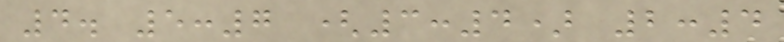4. 5:7 (3:4) 2:4
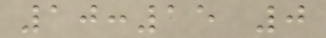10:15 0
